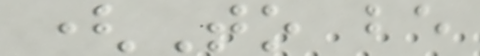(To be
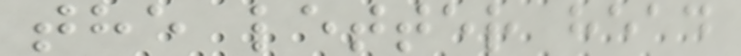the letter head
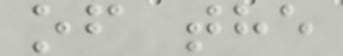of the
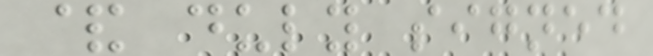& duly signed
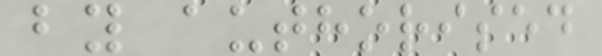by authorised
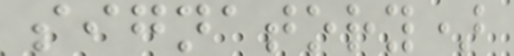signatory)
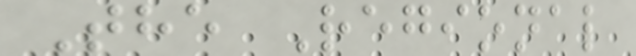The Regional
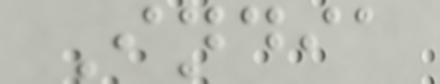India
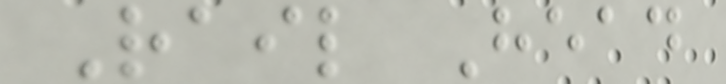Rail Head
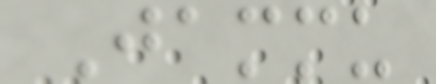Jammu
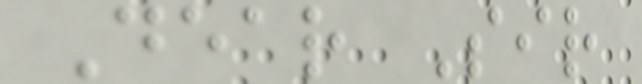Dear Sir
